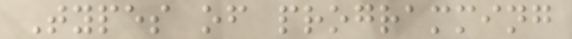Types of programming
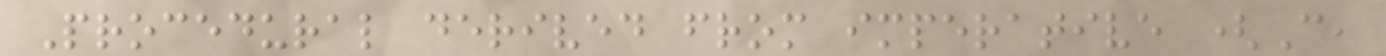Procedural derived from imperative (C,
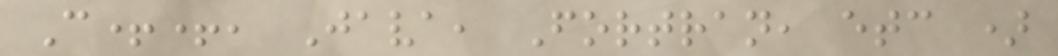C++, Java, Fortran, etc )
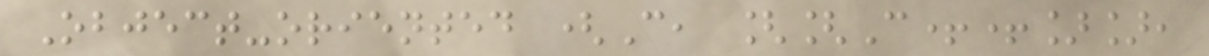Object-oriented (C, [[C++]],
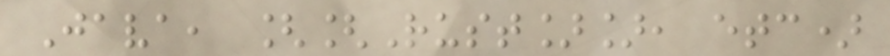Java, [[Rust]], etc)
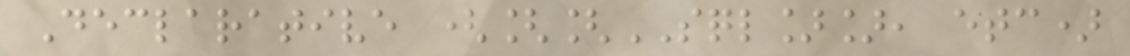Declarative ([[SQL]], etc)
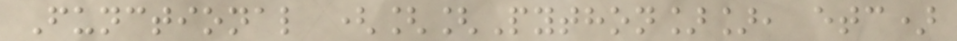Functional ([[Python]], etc)
